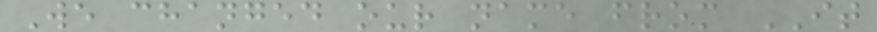We changed our name from IT
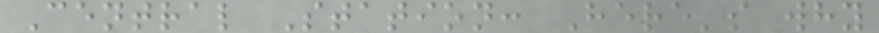Central Station: Here's why
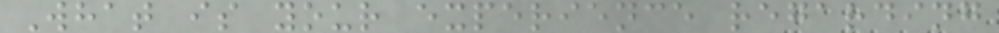What is your experience regarding
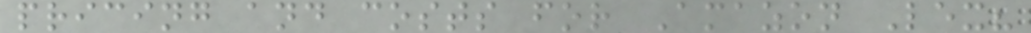pricing and costs for Amazon Lex?
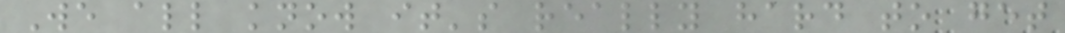We all know it's really hard to get
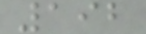192
